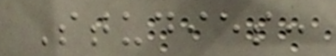Studies:
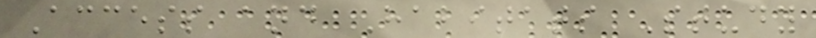Access and Habitats Study
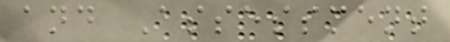and Assessment
